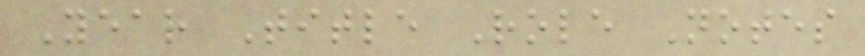Year Title Role Notes
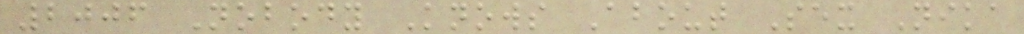2006 Nobody Knows About Sex Nika
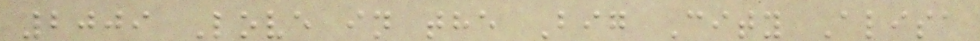2009 Love in the Big City Alisa
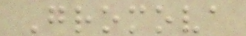Gromova
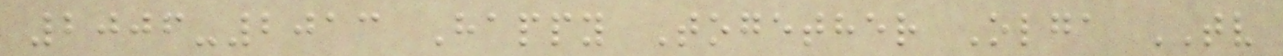2006-2013 Happy Together Olga TV
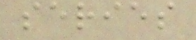series
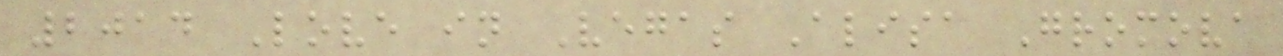2014 Love in Vegas Alisa Gromova
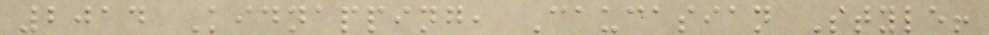2014 Kidnapping, Caucasian Style!
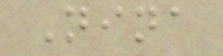Nina
